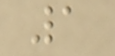1
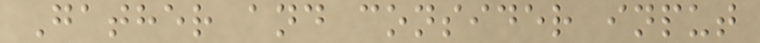Gather and consider input
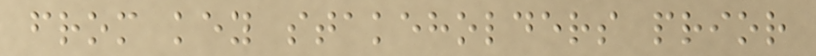from key stakeholders prior
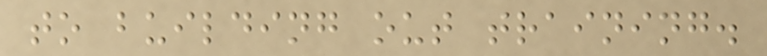to building out training.
